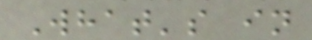What's in
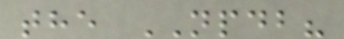the NPDB?
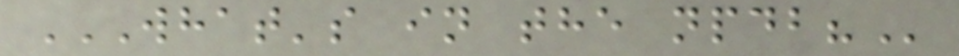WHAT'S IN THE NPDB?
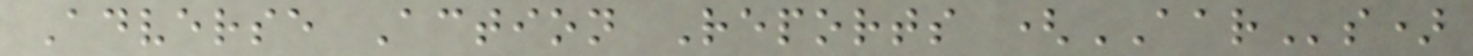Adverse Action Reports (AARs)
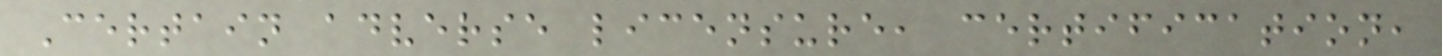Certain adverse licensure, certification,
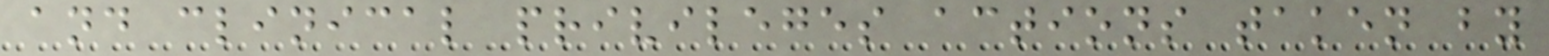and clinical privileges actions taken by
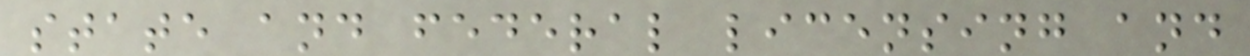state and federal licensing and
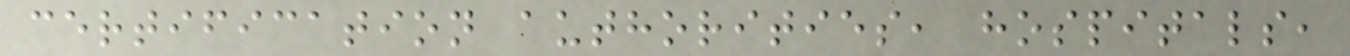certification authorities, hospitals,
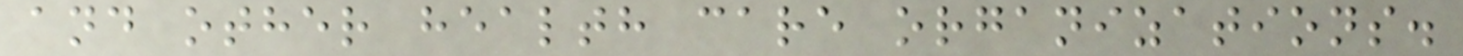and other health care organizations.
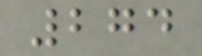274
